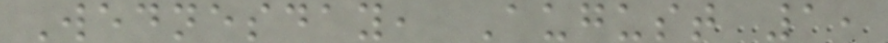Wednesday, August 1,
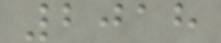2018
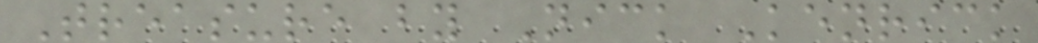Treasure by Nick Kenrick
